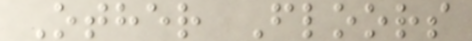Other Floors
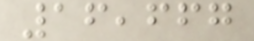16,667
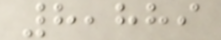8,889
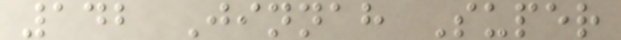142 Jinnah Super
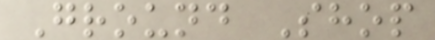Ground Shop
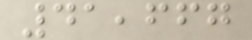41,667
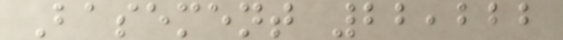Basement 22,222
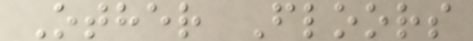Other Floors
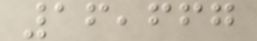16,667
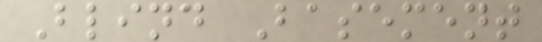Blind Basement
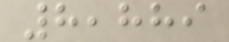8,889
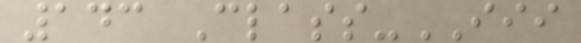143 Class-III
